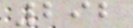292
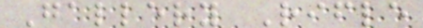Gallery Rifle
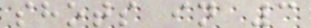shots in 3
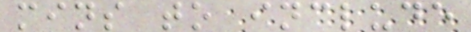mins to include
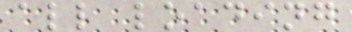all loading
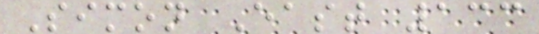Simon East 133
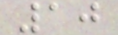10
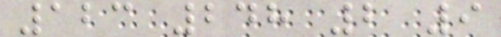123 248 2 9
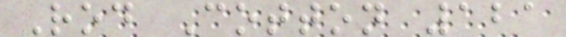Rod Cotton 121
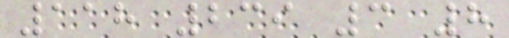118 239 3 8
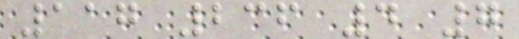117 236 4 7
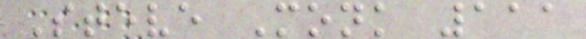Steve Monk 111
